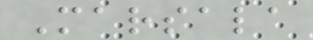Marsala
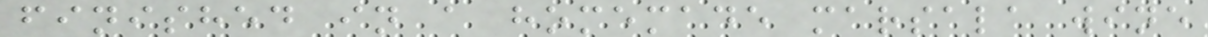finished in a homemade marsala wine
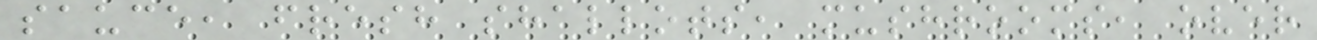sauce, fresh shallots, mushrooms, over
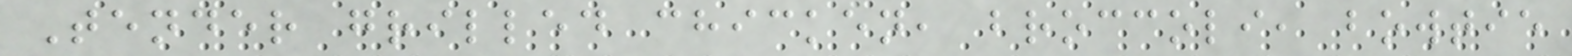Tender grilled chicken, broccoli, bowtie
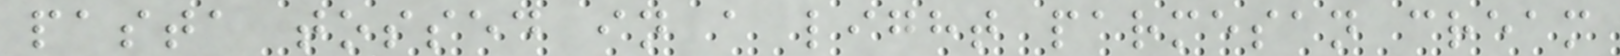pasta tossed in a light parmesan cream
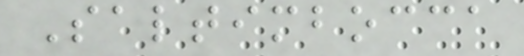Saltimbocca
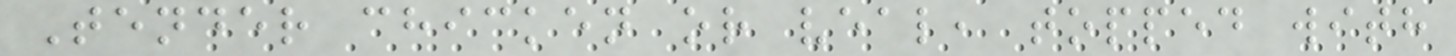Tender chicken or veal, topped with
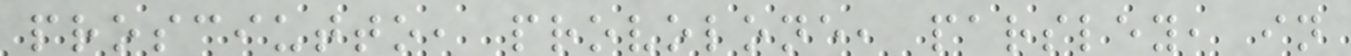prosciutto, provolone, parsley, in
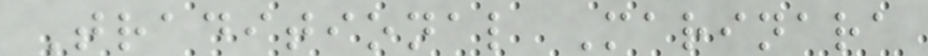Traditional Marinara
